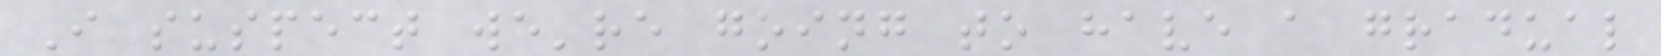I suspect we're going to have a gradual
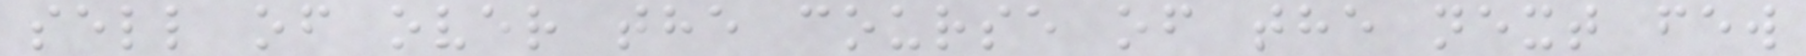sell of over the course of the next few
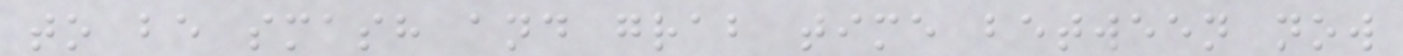to be smash and grab time between now
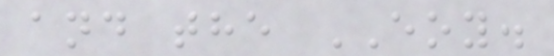and the EOY.
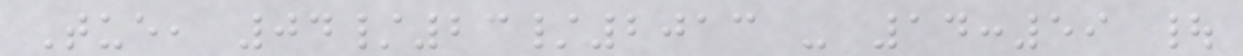Tue, 04/23/2013 - 14:59 |
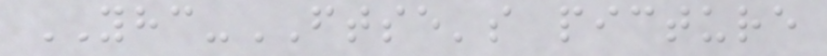YHC-FTSE's picture
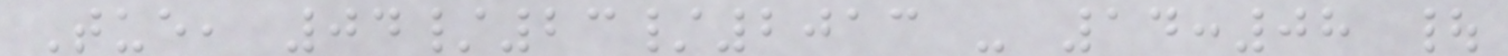Tue, 04/23/2013 - 14:08 |
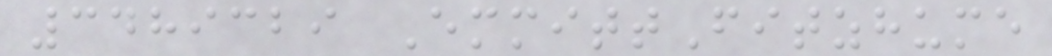3489329 EmmittFitzhume
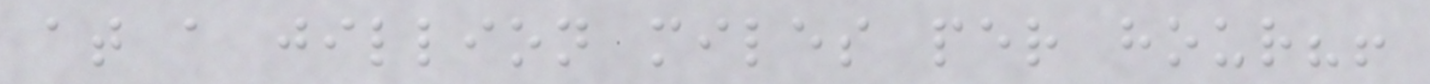at a jillion miles per hour?!
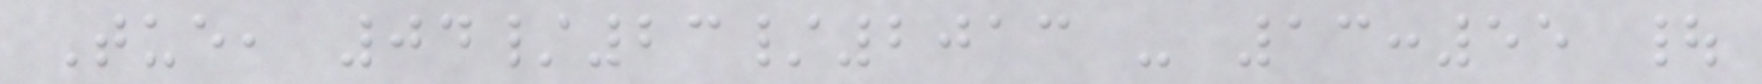Tue, 04/23/2013 - 13:55 |
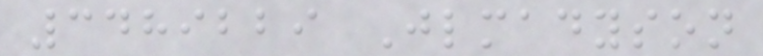3489229 Jlmadyson
